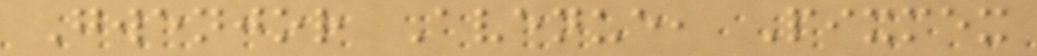Gwenjor Avenue, Pixmex
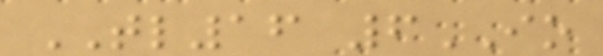TL16 6IO
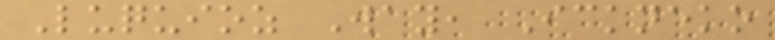Luquioz Way, Ickneko
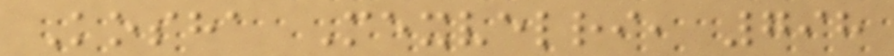Kosha Mexvelri, 798
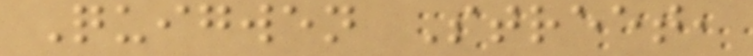Quigwen Street,
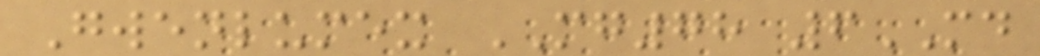Gwenlumex MG78 6MD
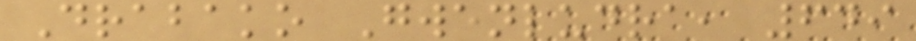Drabako Gwenludra, 649
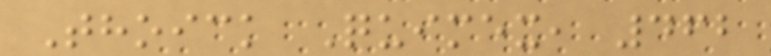Thoick Quimex, 462
